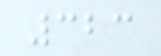323
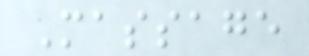Massage
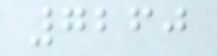7260
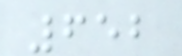652
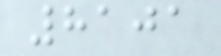8101
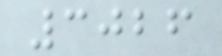3026
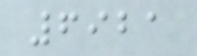6921
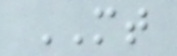MT
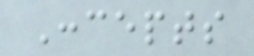Concepts
